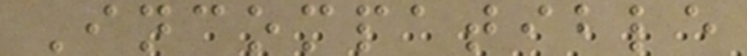Incompatible
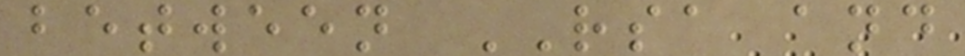between RSA and
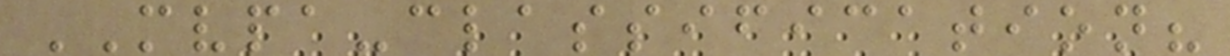MVPA-classification?
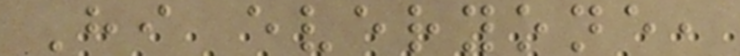Hi everyone,
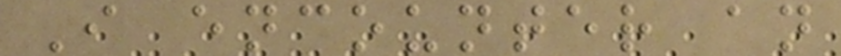I encounter an
